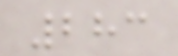283
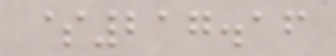$217.16
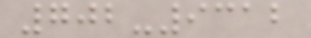702-9312
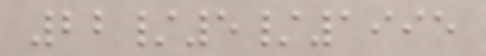22/5/1995
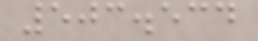503.534
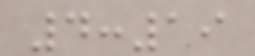4:19
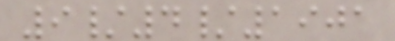9/4/1901
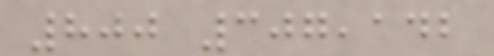800 307,142
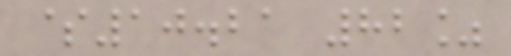$10.21 82%
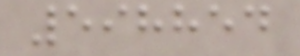598854
